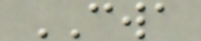CWA
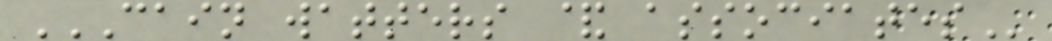CAIN WATTERS & ASSOCIATES
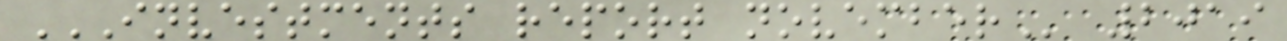INVESTMENTS REPORT NOVEMBER 2019
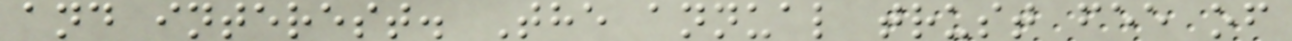and interest. The annual trust fee of
